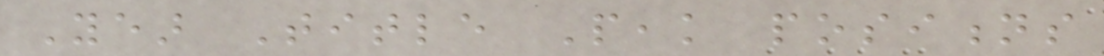Year Title Peak positions
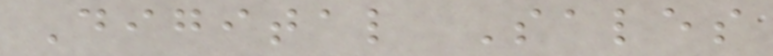Digital Sales
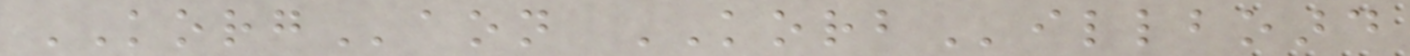KORGaon KORBillboard
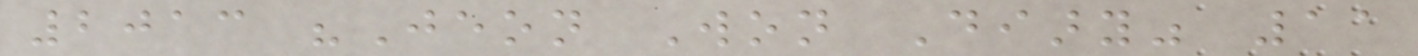2013 "Jeon Won Diary" 11
